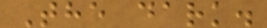The dark.
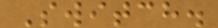Switch.
